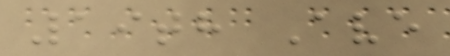19th Ave
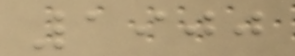1900
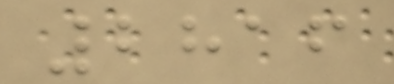2816
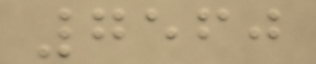7560
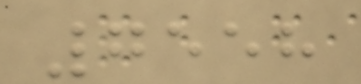7558
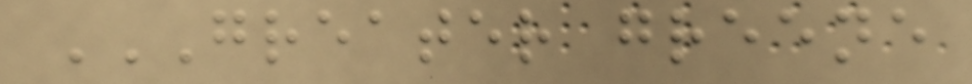GREATER GREENE
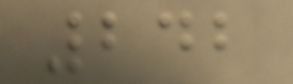242
